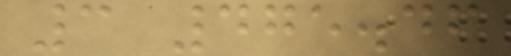3 475.46
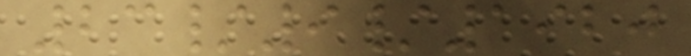23/9/1920
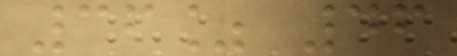36% 46
